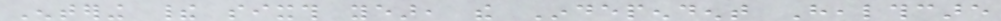Entering their sixth year, the Independent Healthcare
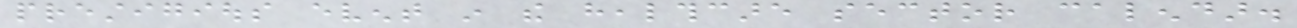prestigious event in the healthcare sector calendar.
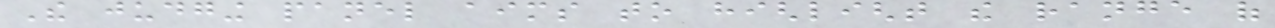The judging panel aims to highlight the range of
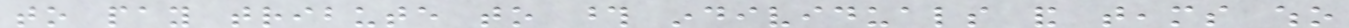to pay tribute to those individuals and teams who
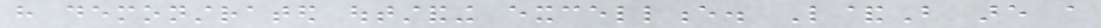have demonstrated outstanding excellence. L&B are a
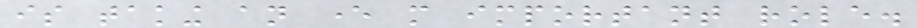is taking an ever more important role.
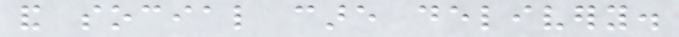and social care delivery.
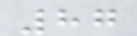87
